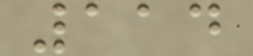114
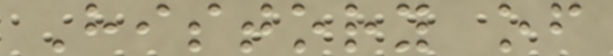History of
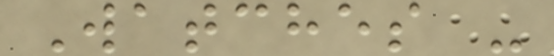Watches -
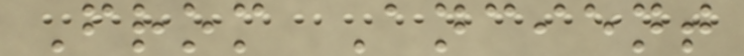From Ancient
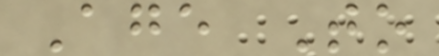Age To
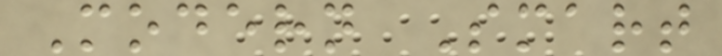Modern Smart
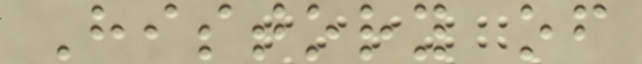History of
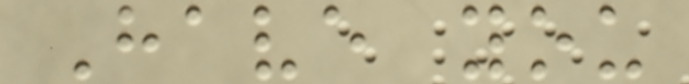Have you
